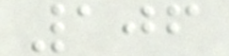106
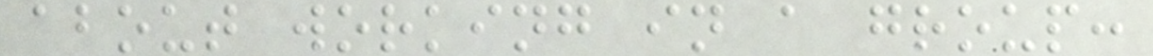about working in a group:
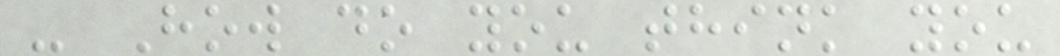- How do you think you
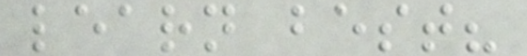learn best?
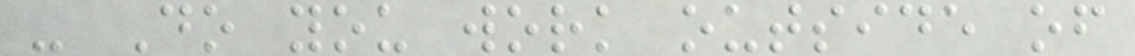- Do you work outside of
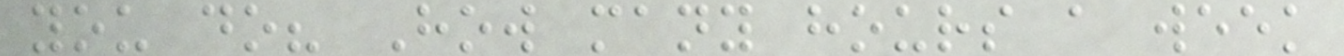you do? How many hours a week
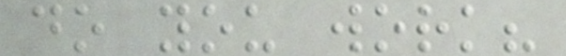do you work?
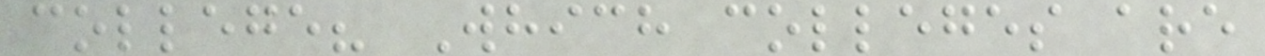college? Which colleges are
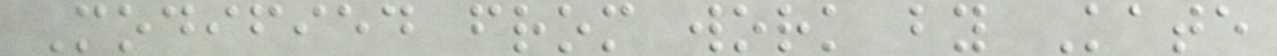Modified from work by Kate
